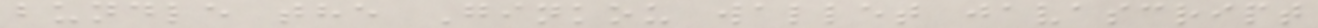bundle the Ginkou wallet javascript
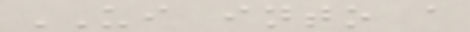UI into a
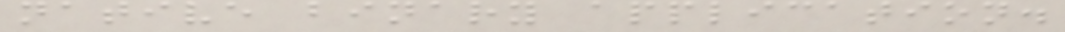native binary application.
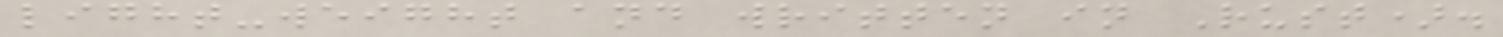light-weight and written in Rust).
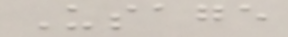Usage
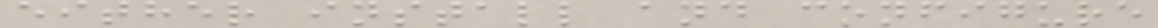either install and configure
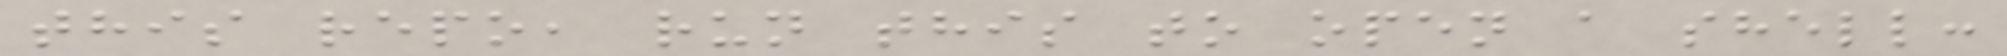this repo, run this to open a shell:
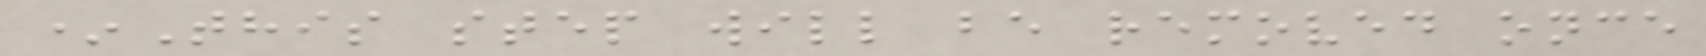*This step will be removed once
